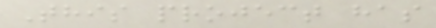This project has
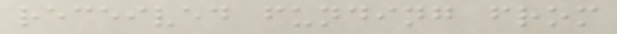received funding from
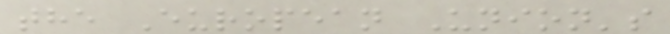the European Union's
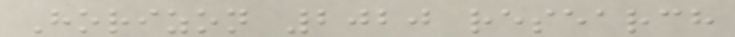Horizon 2020 research
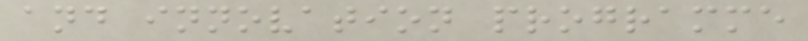and innovation programme
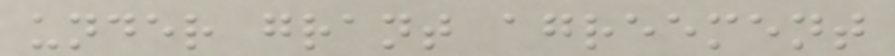under grant agreement
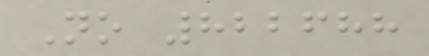No 822688
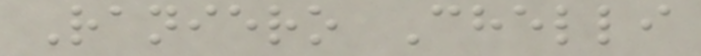Raniero Chelli
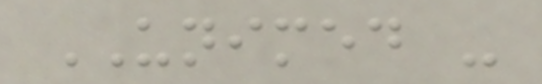UNIMED -
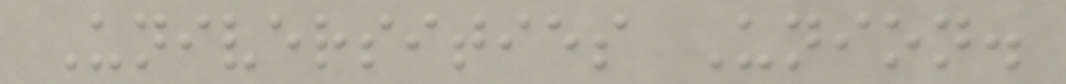Universities Union.
